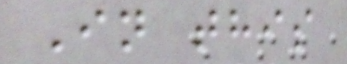In this
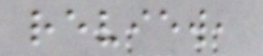review,
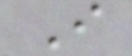I
